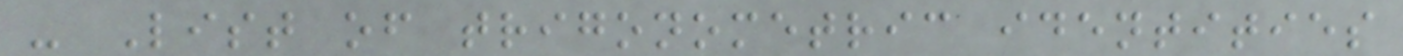- List of trigonometric identities
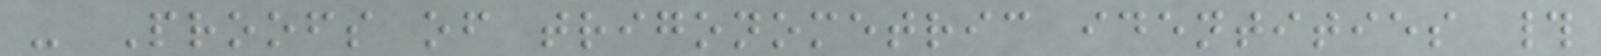- Proofs of trigonometric identities #
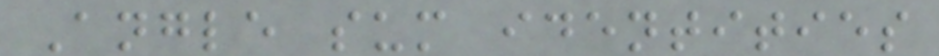Angle sum identities
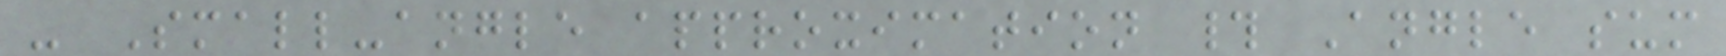- Small-angle approximation # Angle sum
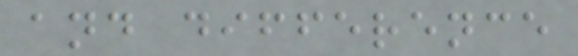and difference
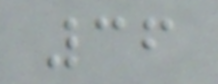36
